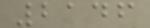2146
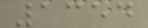1354
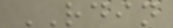RDIN
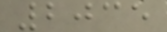2035
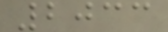2033
